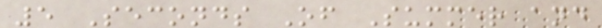5 Seconds Of Summer and
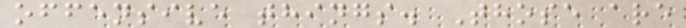offensive things. Those are
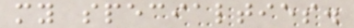my specialties.
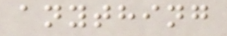anything
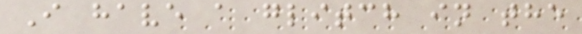I have a glitch in the
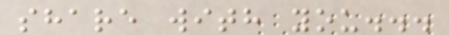share with you...
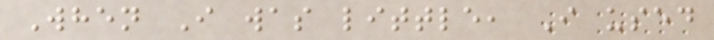When I was little, I used
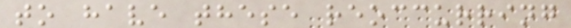to have these reoccurring
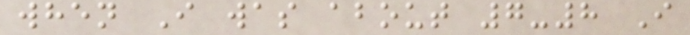when I was about 7-8 I
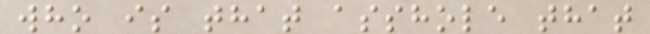who is that asshole that
